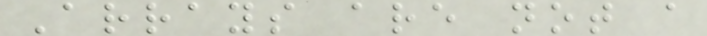Arrays are not a
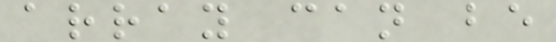array can be
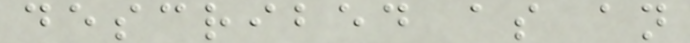described as an
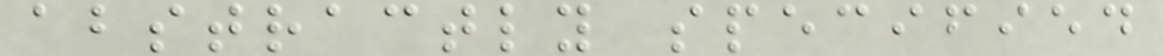abstractly specified
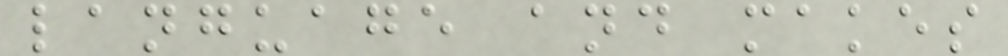language and makes
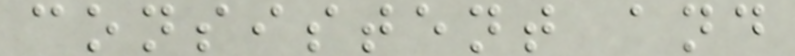consistent and
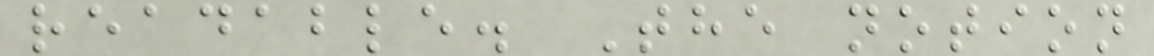readable. The notion
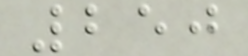250
